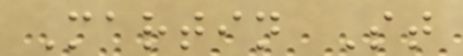Martin St
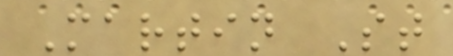Martin St
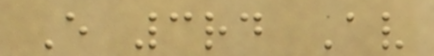E 3rd Av
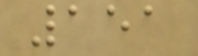151
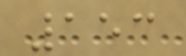153
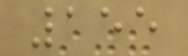155
